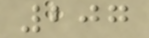207
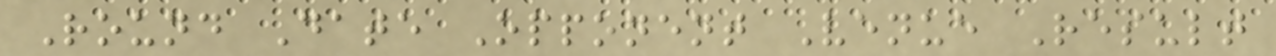Round Date Opponent Venue Result
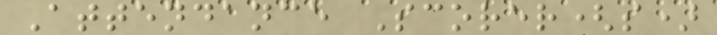Attendance Scorer(s)
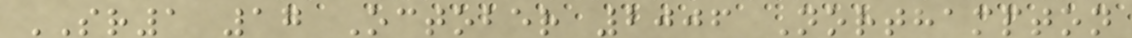SR1 17 October 2006 Northampton
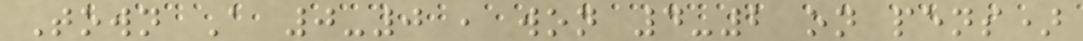Town A 0-0 , won 4-2 on pens)
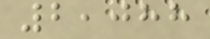2,088
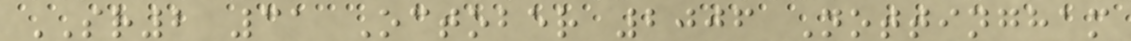SR2 31 October 2006 Nottingham
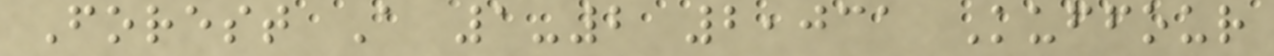Forest A 1-2 2,031 Kuffour
